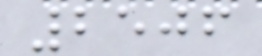2506
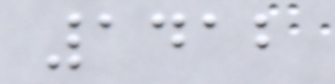1412
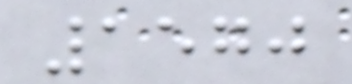1570
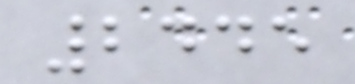2445
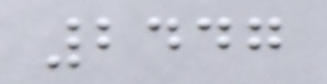2447
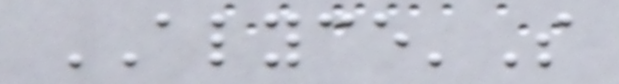ALYCE'S
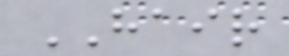HAIR
